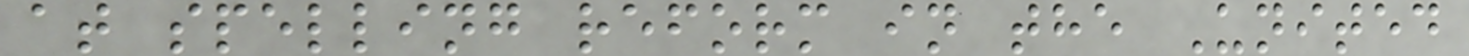at spelling reform in the United
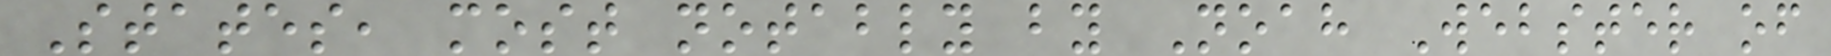States, most notably by Noah Webster of
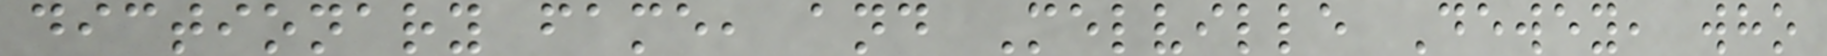dictionary fame, and Melville Dewey, who
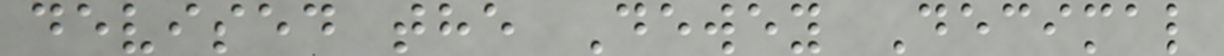devised the Dewey Decimal
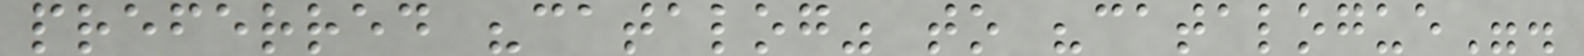preferred "catalog" to "catalogue".
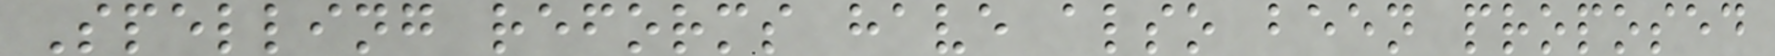Spelling reforms have also been proposed
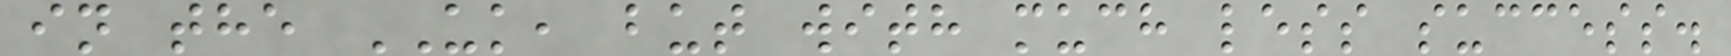in the UK, but with much less success.
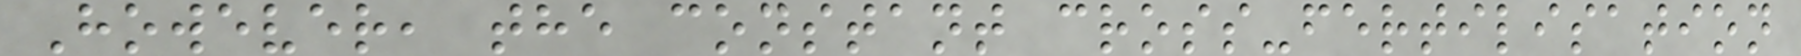However, the constant cross-fertilisation
